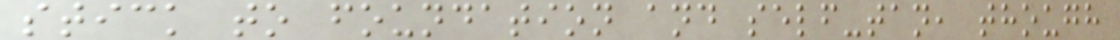stick to foundation and self-tan, though
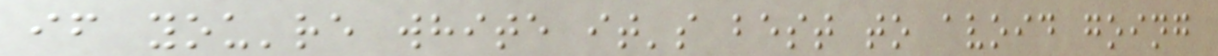if you're white it's best to avoid going
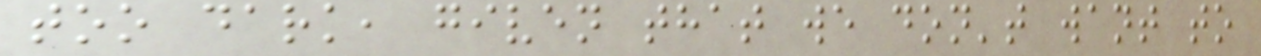too dark, given that we don't want to
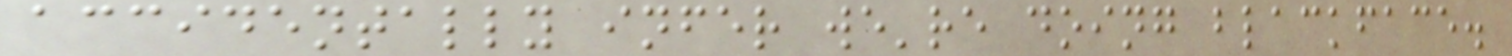accidentally infer we're doing blackface.
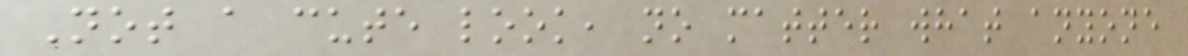Not a cute look, no matter what anyone
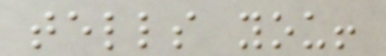tells you!
